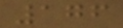176
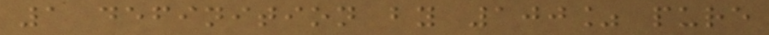1 definition by 100% pure
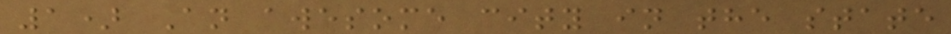1) An awesome city in the state
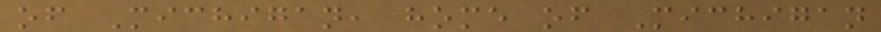of Michigan, home of Michigan
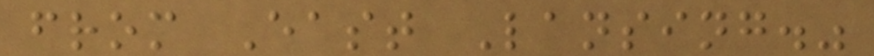from East Lansing."
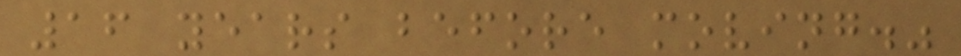16 years before moving."
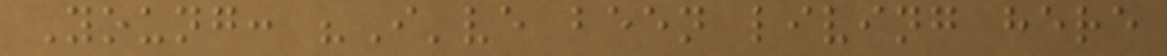Young: "I've been living here
